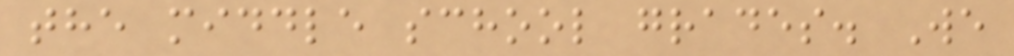the middle school grades. We
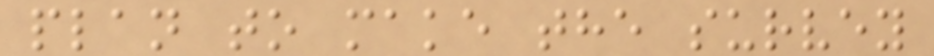plan to make the survey
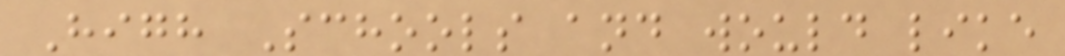High Schools and would like
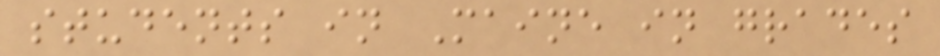students in Maine in grades
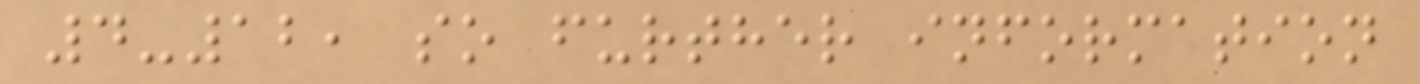4-12, so further information
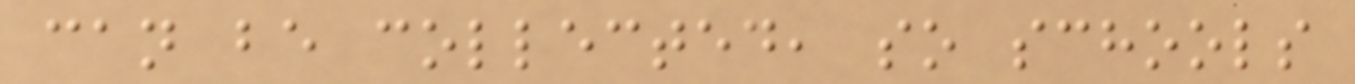can be collected, so schools
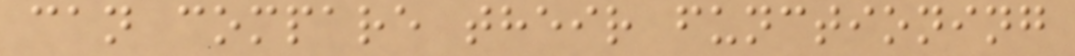can compare their functioning
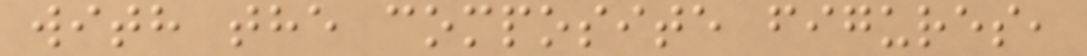with the composite figures,
